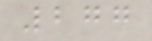277
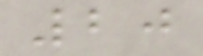20
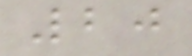20
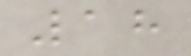18
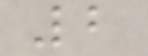2
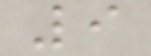9
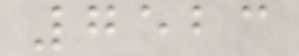7523
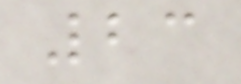23
